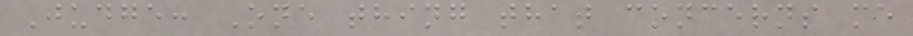Judge: One thing that concerns me
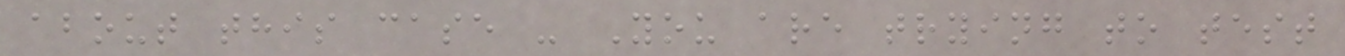about this case - You are trying to test
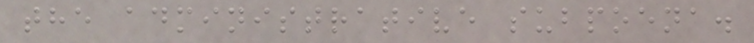the administrative subpoena.
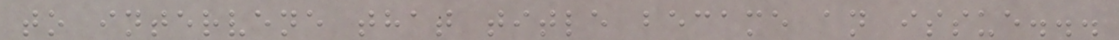to intervene that title became an issue...
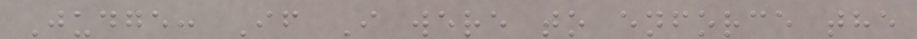Judge: If I were to enforce the
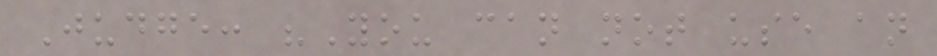Judge: "You can not use an
